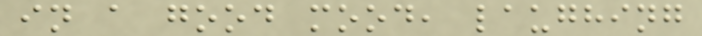in a good mood, laughing
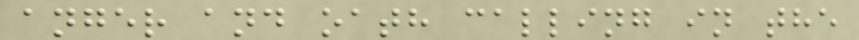anger and oath calling in the
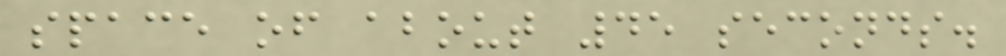space of about 45 seconds.
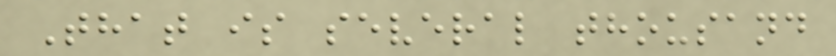That is several thousand
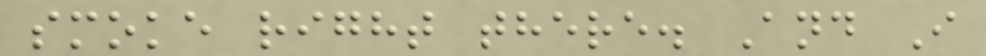smoke right there. And I
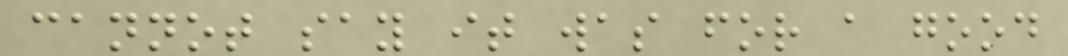cannot say it was for a good
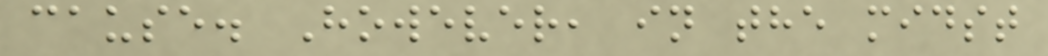cause. However, in the midst
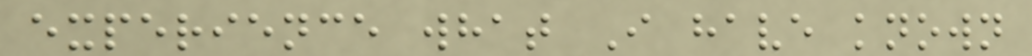experience what I have known
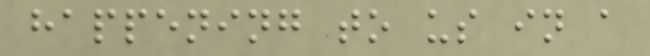happening to us in a
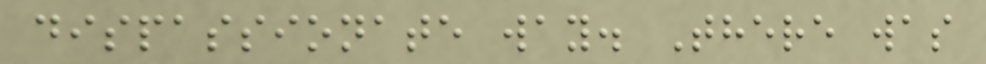dispassionate way. There was
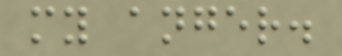my anger.
